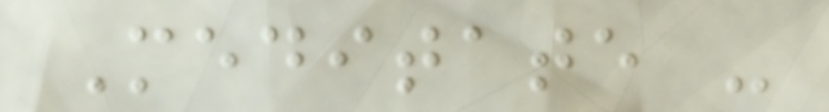Meditate -
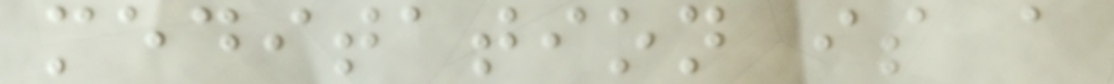meditation is a
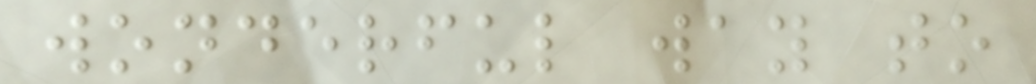wonderful way to
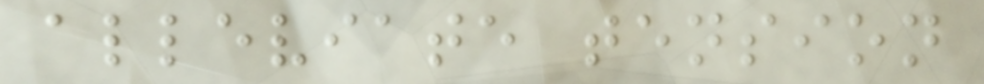alleviate tension
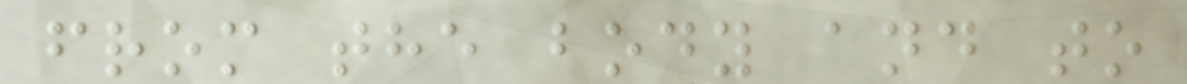from the body and to
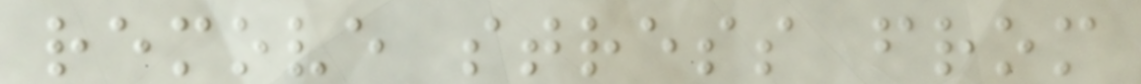remove stress from
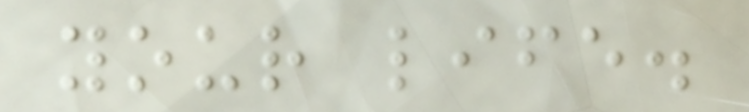your life.
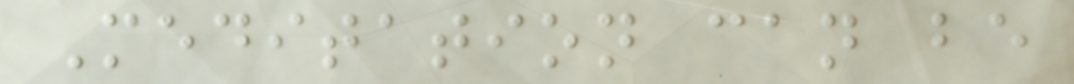Meditation can be
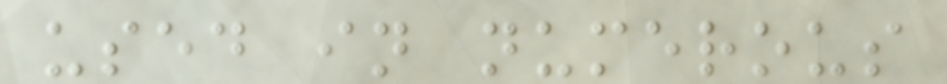used in numerous
